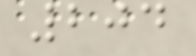204
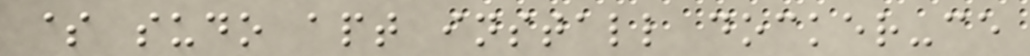$ sudo apt install docker-ce
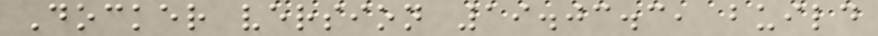Docker version 19.03.3, build
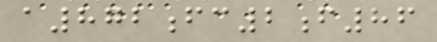a872fc2f86
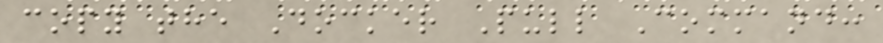copy the Docker Pull Command:
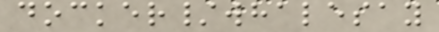docker/whalesay
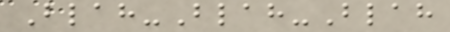Blah-Blah-Blah
